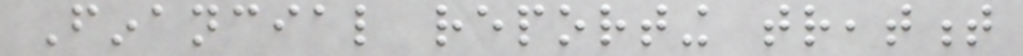Financial reporting treatment
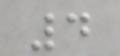4
